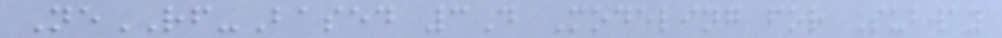NeRF-Based 3D Modeling for Subway
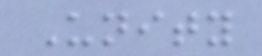Unity
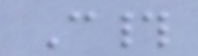C#
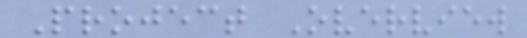Project Overview
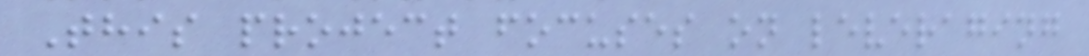This project focuses on leveraging
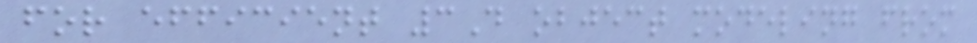for efficient 3D object modeling from
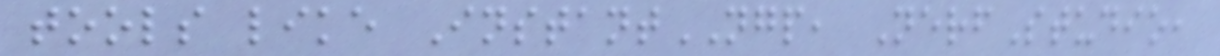tools like InstantNGP, NerfStudio,
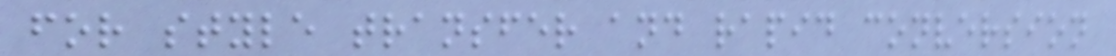for style transfer and rapid conversion
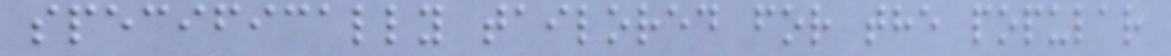specifically tailored for the popular
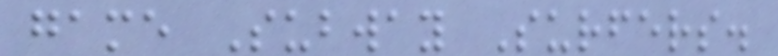game Subway Surfers.
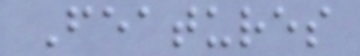Features
